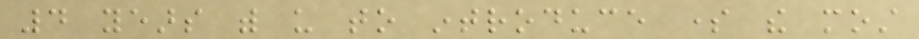4 years with us to introduce some the most
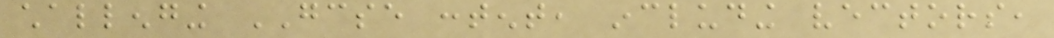challenging GCSE content, including vectors,
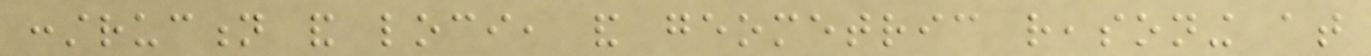construction and loci, and geometric reasoning at
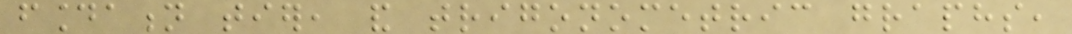foundation tier, and trigonometric graphs,
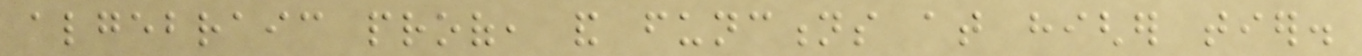algebraic proof, and functions at higher tier.
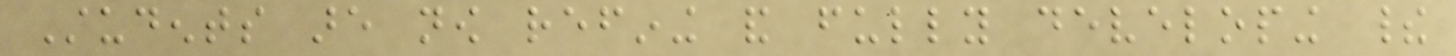Students are now refining and fully developing their
